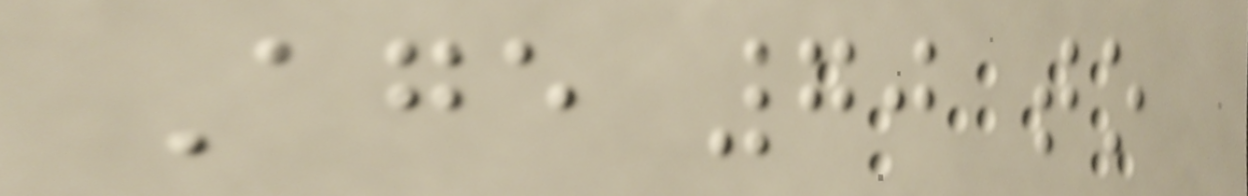Age 70 to
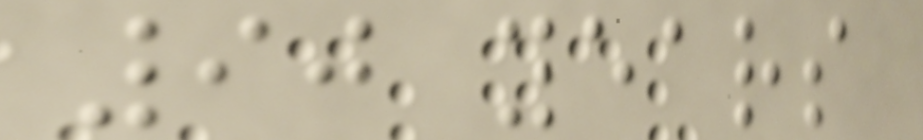90 years
